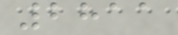2811
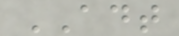ADT
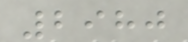2980
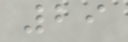29
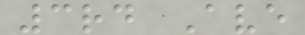3rd Ave
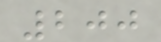200
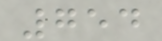754
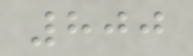800
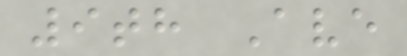9th Ave
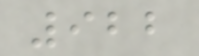922
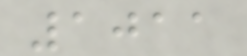1011
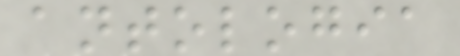antologia
